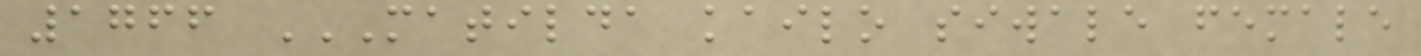1766 MATILDA KAILO SIWALE FEMALE
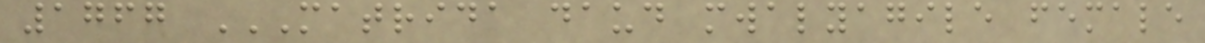1767 MATRIDA DAUD MWALYAGILE FEMALE
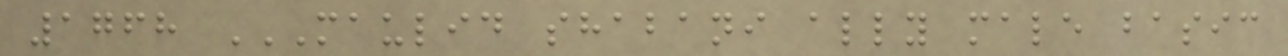1768 MAULID SHABANI ALLY MALE BASIC
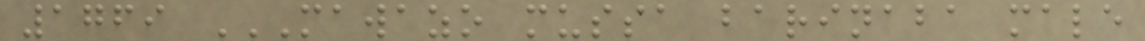1769 MAWAZO MUSSA BARINABA MALE
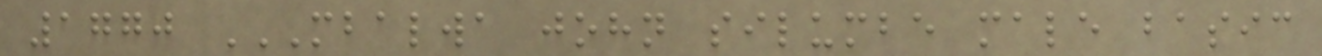1770 MBALWA JOHN SILUMBE MALE BASIC
